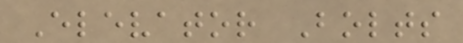Elevator Bolts
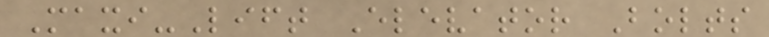Maxi-Lift Elevator Bolts
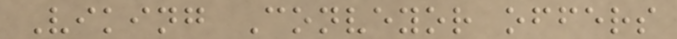Viking Conveyor offers
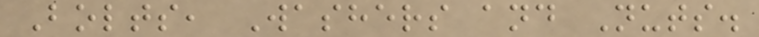Bolts, Washers and Nuts.
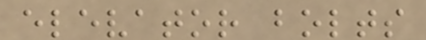elevator bolts
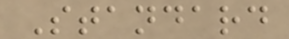Standard
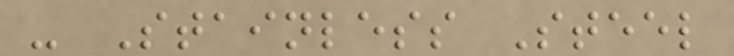- Stainless Steel
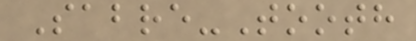Sabre-Tooth
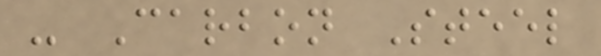- Carbon Steel
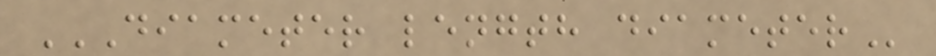DIAMETER LENGTH DIAMETER
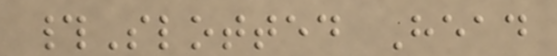#Slotted Head
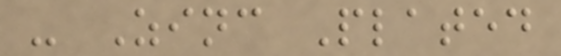- Zinc Plated
